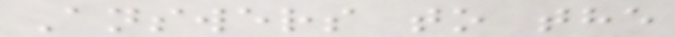Answers to the
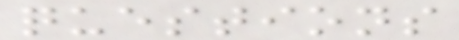questions
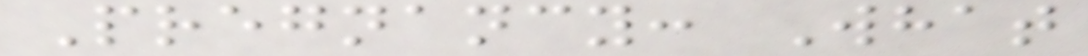Pregnancy: What
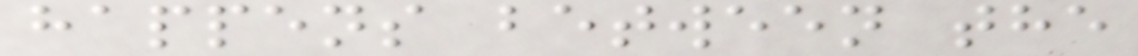happens between the
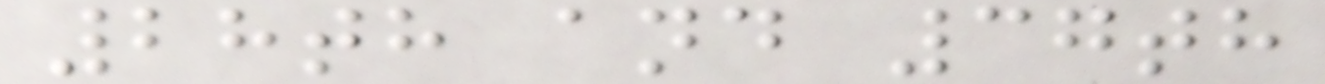28th and 37th
